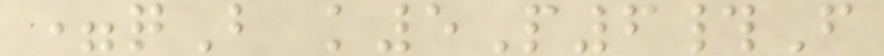=qB k5P6#F
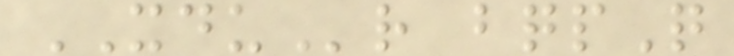XDUr bqpQ
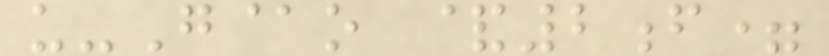u-G@o &2f=
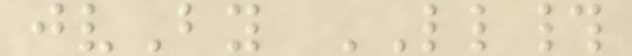jvBy LL#
